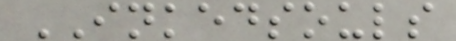INKEDSOULS
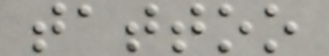tattoo
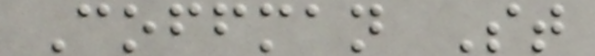Coffman St
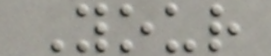Your
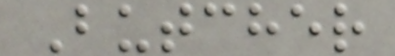Butcher
